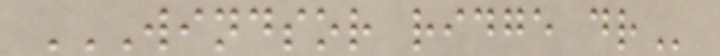WINDSOR RIDGE DR
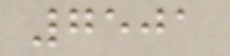7501
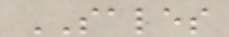SALES
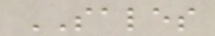SALES
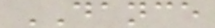DANCE
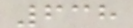638
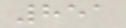851
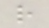r
